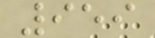959
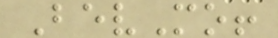BevMo!
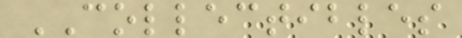COLLECTIBLES
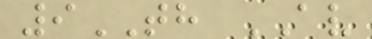9TH AV
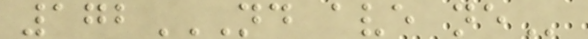172ND AVE NE
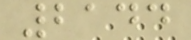2144
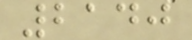2140
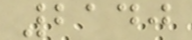2140
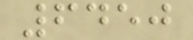6450
